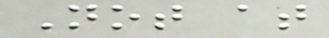Not at
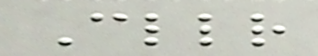Cllr
